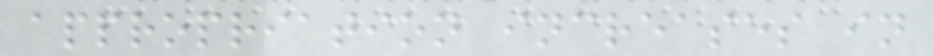appropriation increases in
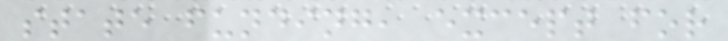state funding, except for
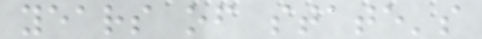years of state's
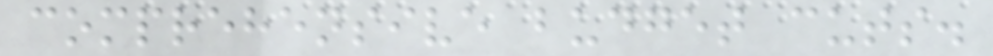comprehensive budget cuts.
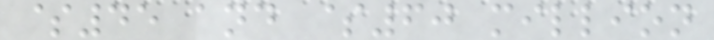$45 and $60 million
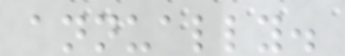annually.
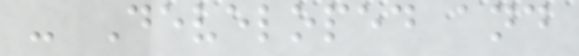- Developed and
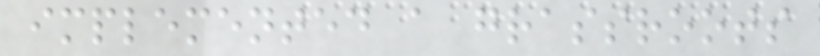implemented a grassroots
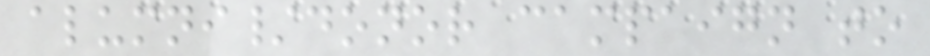alumni/donor campaign to
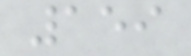159
